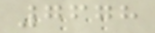7678
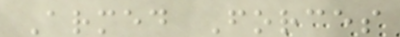Armed Forces
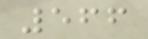566
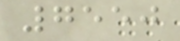7550
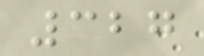327
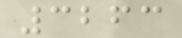3263
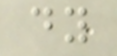dy
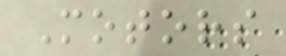Motors
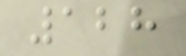128
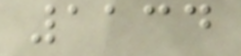1134
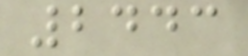2443
